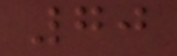70
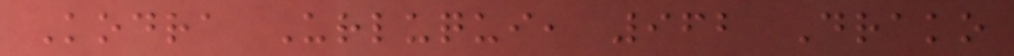Kodra Urluqui, 962 Drako
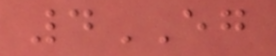4EG
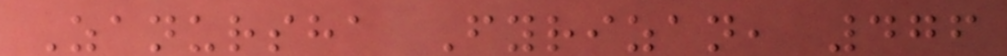Zanursha Fyrizan, 476
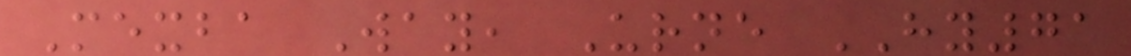Mexba Way, Urne HY71
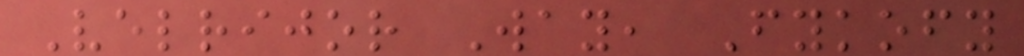Velrijor Way, Fykofy
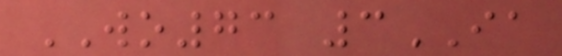WO73 3IA
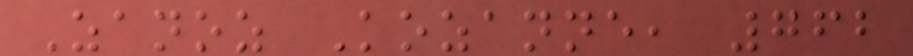Zanoz Kozanne, 762
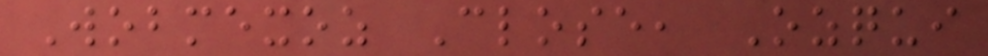Wobmexoz Close, Ozqui
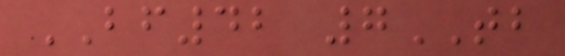BF42 7TB
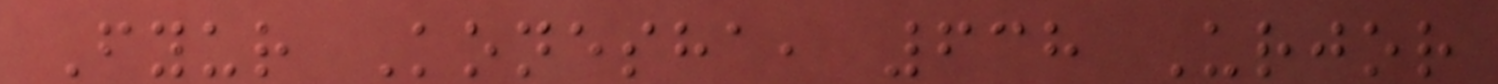Fyur Konesha, 638 Urjor
